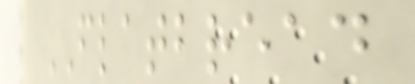FLATBREAD
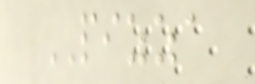PIZZA
